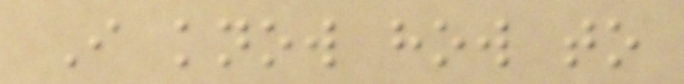I know how to
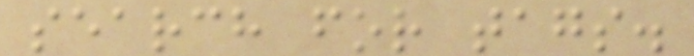search for tags.
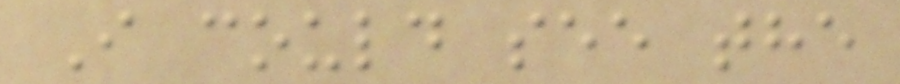I could see the
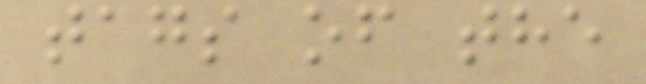tags of the
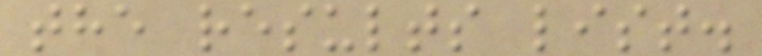the results list.
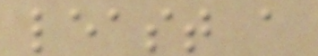least a
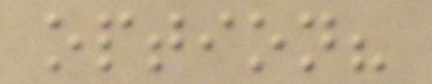option?
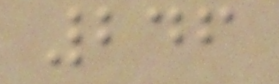246
